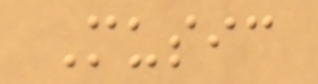Music
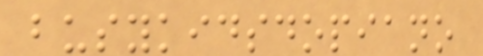busykidsdopiano
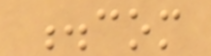.com
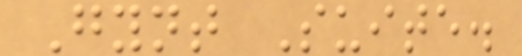Gynt Suite.
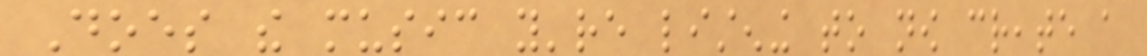Does the music you're listening to now create a
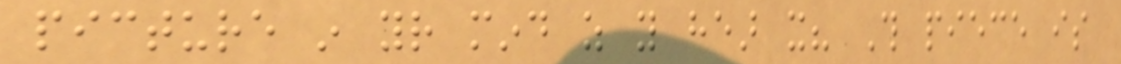picture in your mind as you hear it? This piece is
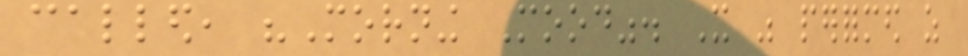called, "Morning Mood". It was performed as
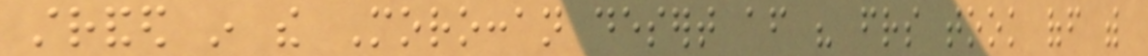stranded in the Moroccan desert after his friends took off with
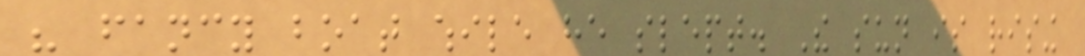his fancy boat while he slept. The sun is rising
